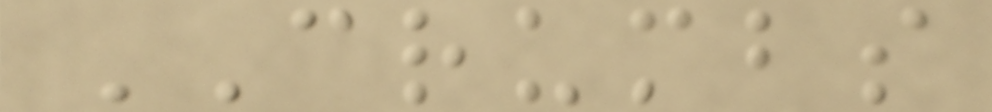CRUMBS
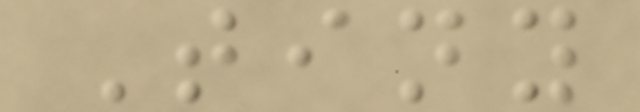Tiny
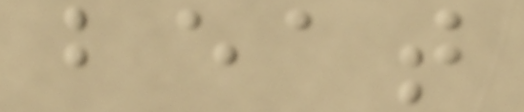beat
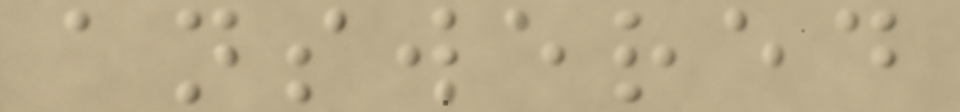answered
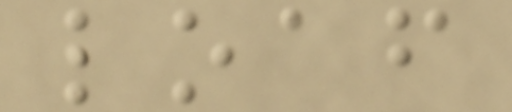loaf
